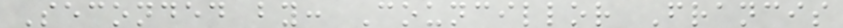Seconded by: Councillor Francis
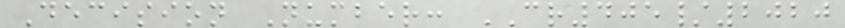Decision Number: CR405/2020
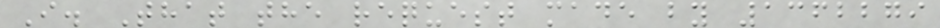I. That the request made by 1362279
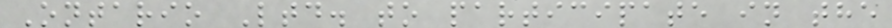Ontario Ltd. to participate in the
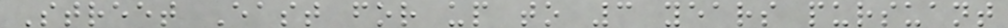Street East for up to 3 years pursuant
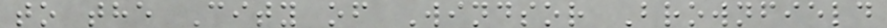to the City of Windsor Brownfield
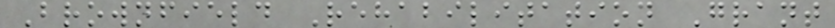Brownfield Rehabilitation Grant
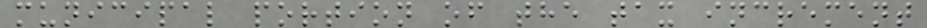municipal portion of the tax increment
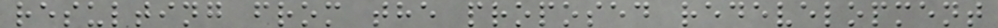resulting from the proposed redevelopment
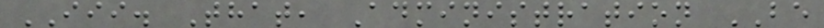III. That, Administration BE
